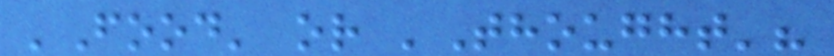'Food' or 'Thought'?
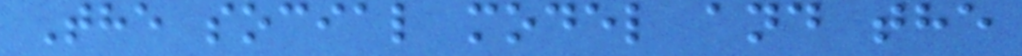The social model and the
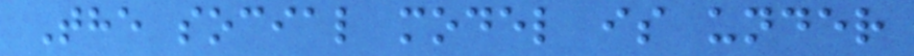The social model is under
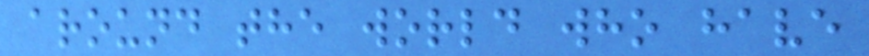around the world who have
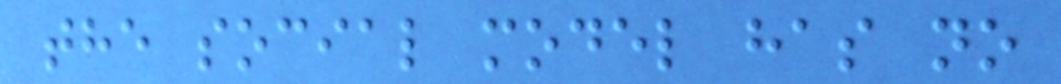the social model has no
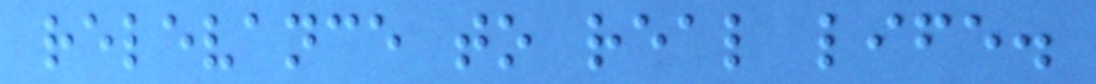relevance to real life.
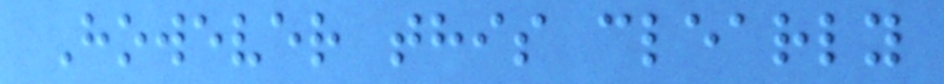However this clearly
